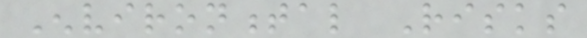Environmental Risks
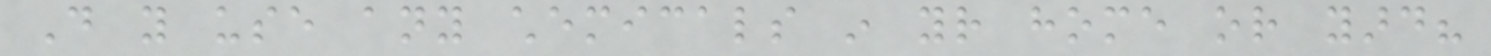Do you use any chemicals in your home or yard?
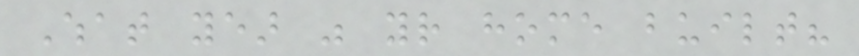What year was your home built?
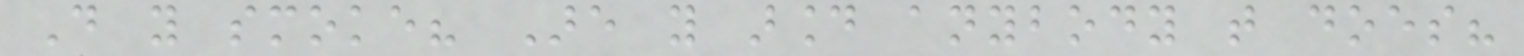Do you smoke? Are you around anybody that does?
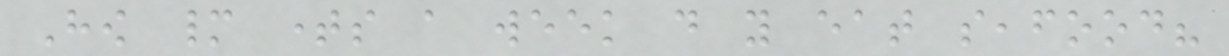How many times a week do you eat seafood?
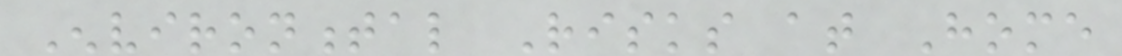Environmental Risks at Home
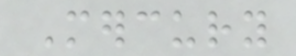Mercury
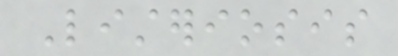Listeriosis
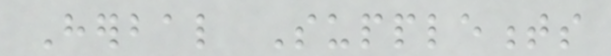Herbal Supplements
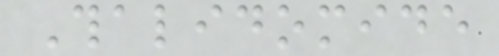Thalidomide
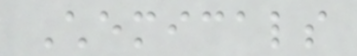Chemicals
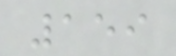159
